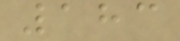183
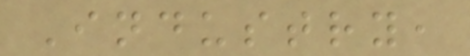Industry,
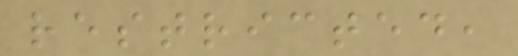restricted,
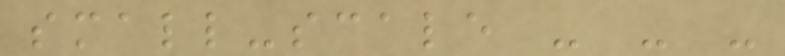small-scale - - -
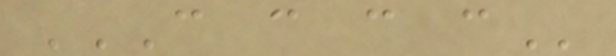C C C C
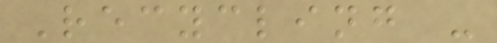Recycling -
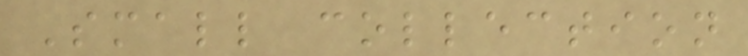Small collection
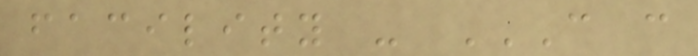facility - C C
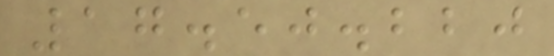17.50.220
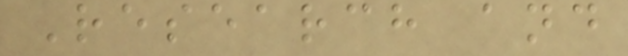Research and
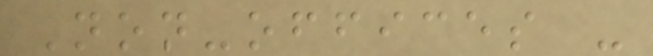Non-offices -
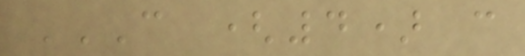C (4) C
